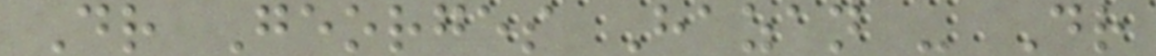Dr Georges Hazan - Dr
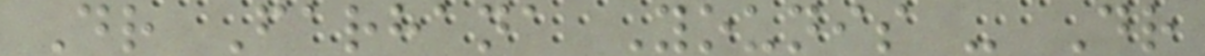Dr Farhana Younis - Dr
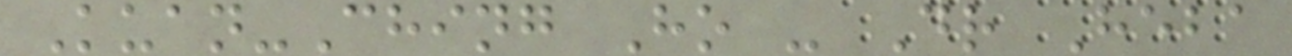Kuan-Ching Ho - Dr Heba
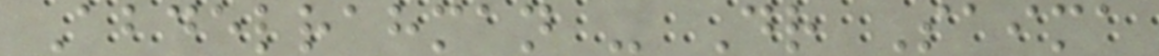Abdelrahman - Dr Saima
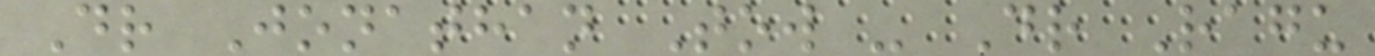Dr Jonathan Tow - Dr Ragu
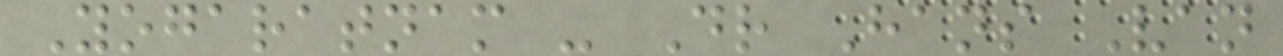Yogaratnam - Dr Hans Van
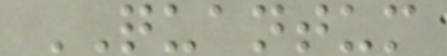QUANTUM
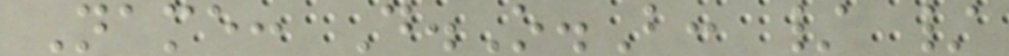Name: D.O.B: / /
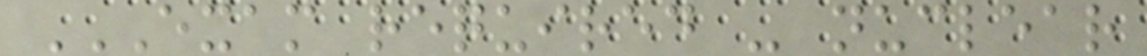EXAM REQUIRED - NUCLEAR
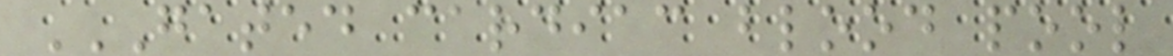GATED CARDIAC BLOOD POOL
